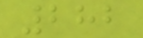282
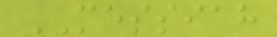MESSIAH
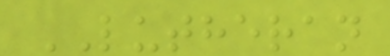LUTHERAN
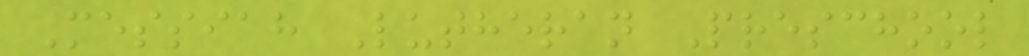Messiah Lutheran Preschool
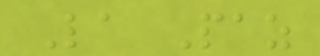La Paz
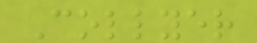Collyer
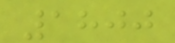1800
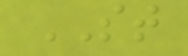ST
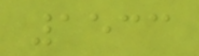1533
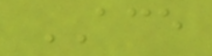ACE
